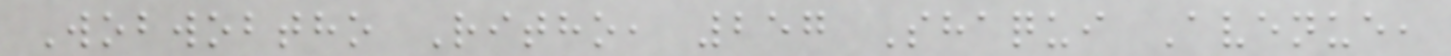Wobwobtho Ritho, 257 Shaqui Avenue,
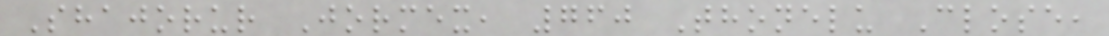Shajorur Jormex, 760 Thonelu Close,
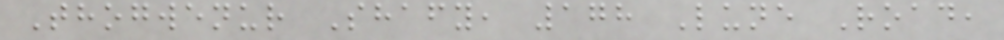Thogwenur Shafy, 178 Lune Road,
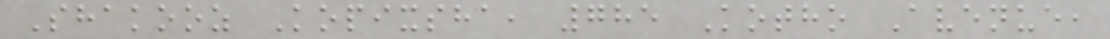Shakooz Kopixsha, 785 Kotho Avenue,
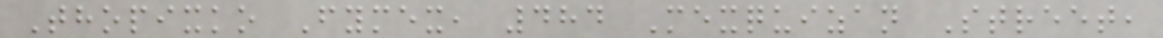Thopixko Fymex, 484 Mexquizan Street,
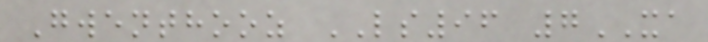Gwenthooz LS96 7XA
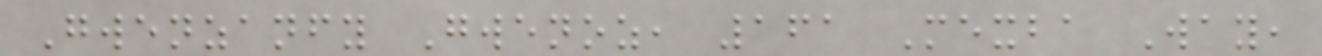Gwenzanfy Gwenoz, 161 Mexba Way,
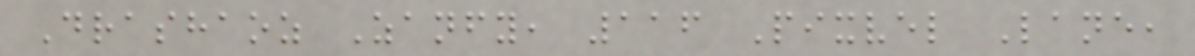Drashaoz Zanfy, 116 Pixvel Lane,
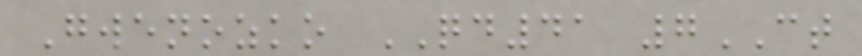Gwenozko QD41 7CT
